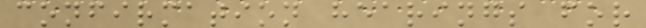confirmation hearings for
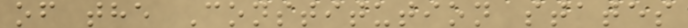of the Constitution states
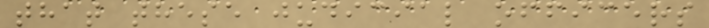that these judicial officers
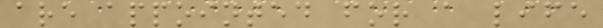are appointed for a life
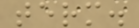term.
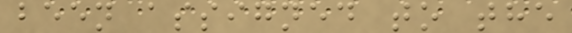been assigned to the
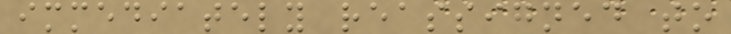immediately reassigned to
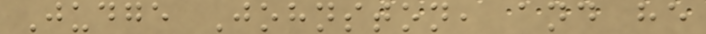Judge Johnston, and he
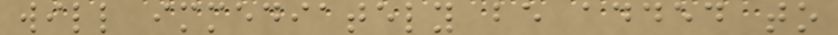will immediately be added to
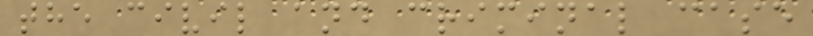the civil and criminal case
